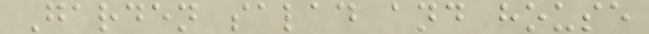Garden salad and house
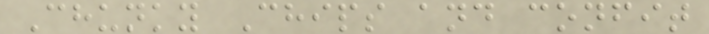Chunky Chips and confit
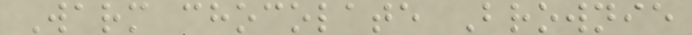Warm chocolate Brownie
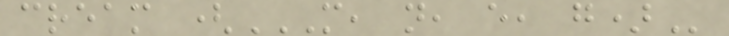cream (M, N, E, G)
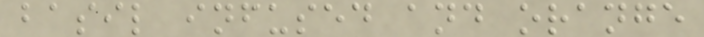basil infused and orange
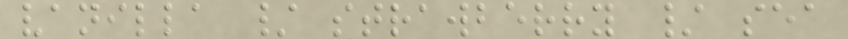vanilla / strawberry / sea
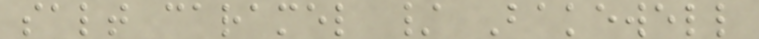salt caramel / Bakewell
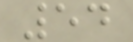54
